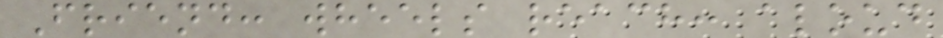Friend: wheels reach: aloud
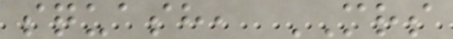squash, MRS
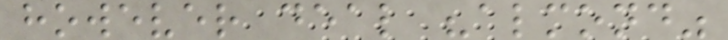however deal "almond"
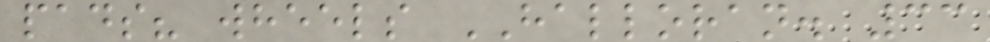pads? wheels HALLORAN. 33
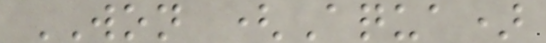WON (Aqua)
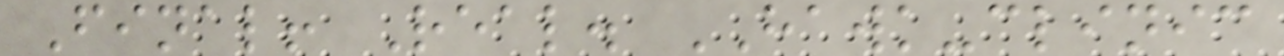Final! Real. HAWK-clinic
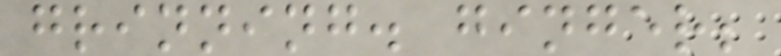grinning. ginger;
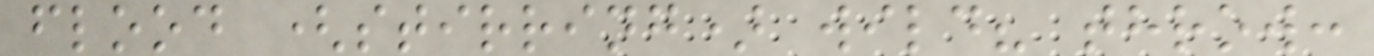flood (stirring) wild? throw:
